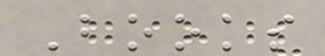Books
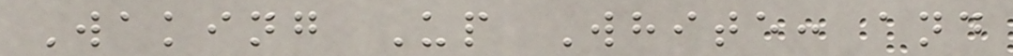Waking Up White: and
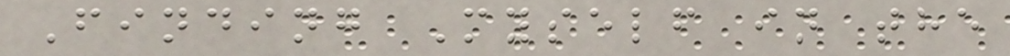Finding Myself in the
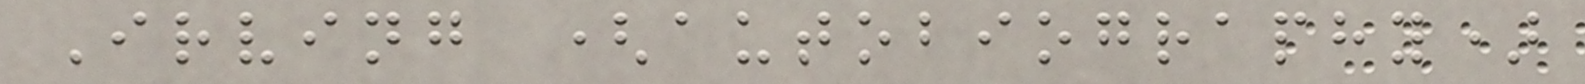Irving (autobiography)
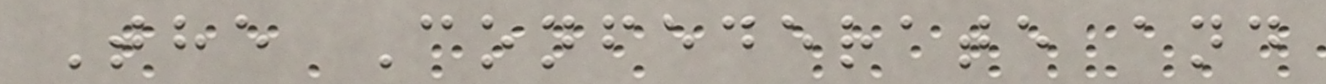The Confederate and
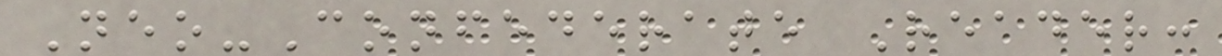Neo-Confederate Reader:
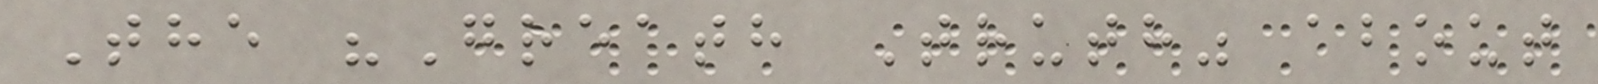The "Greath Truth" about
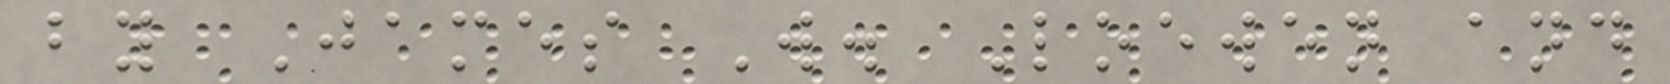by James W. Loewen and
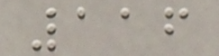116
